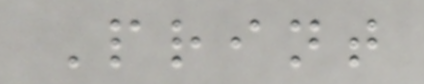Print
